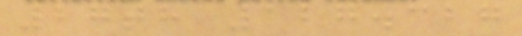27th 127.327
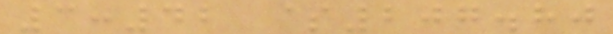3:42 $207.80
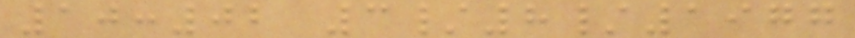10:02 3/8/1977
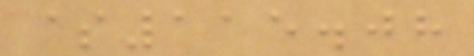$115.08
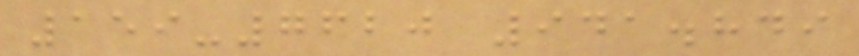159-7620 941.849
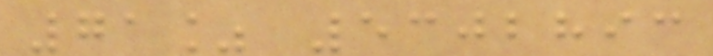71% 5302893
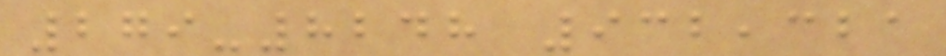279-8248 932,321
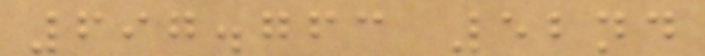697.763 52nd
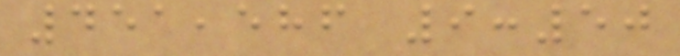451,586 9:50
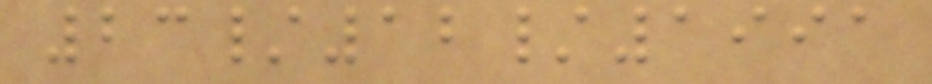23/12/1991
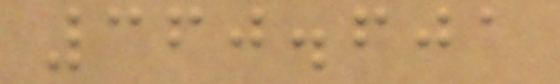360.601
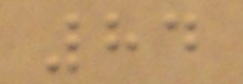84
